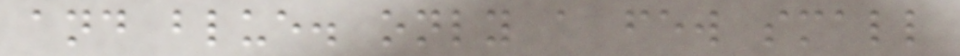and blue. only a few small
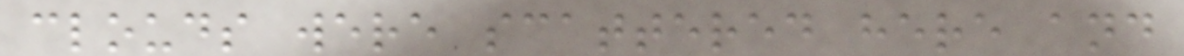clouds were scattered here and
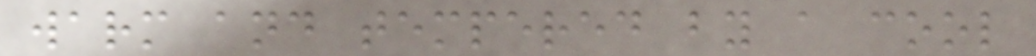warm and tempered by a cool
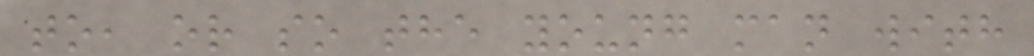to, or so the young man with
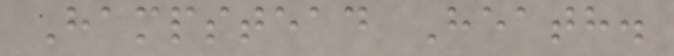Hampstead Heath.
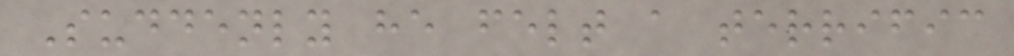Suddenly he felt a terrific
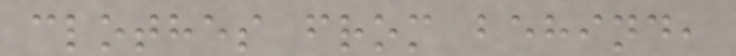clothes from behind,
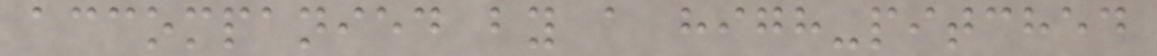accompanied by a high-pitched
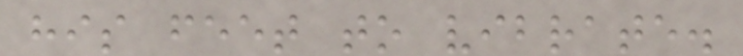his feet to vibrate.
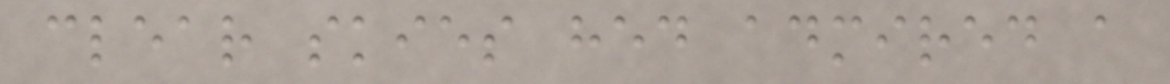clear skies hed admired a
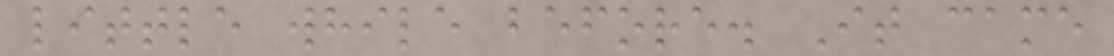little while before. It came
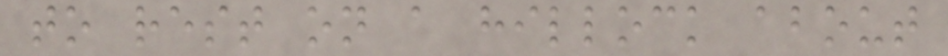to rest on a hillock about
